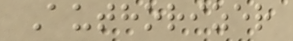Authorizer
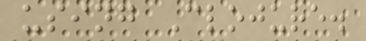using Clojure.
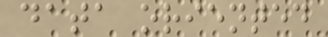data oriented
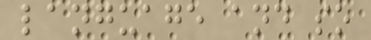language and so
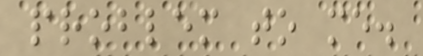problem to me.
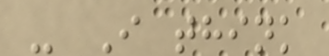- I think
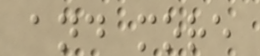and more
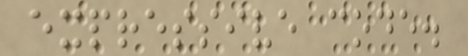expressive code.
